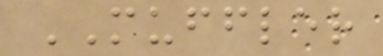MUFFLER
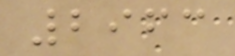2963
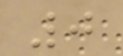0
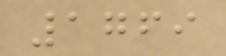1769
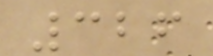326
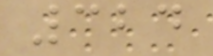324
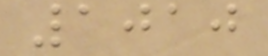1010
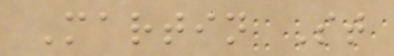Martin St
